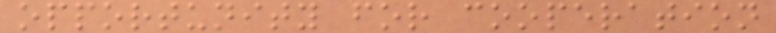opportunity for cooperation
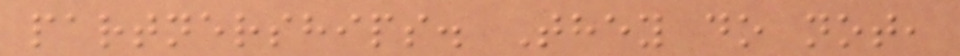partnerships. They do not,
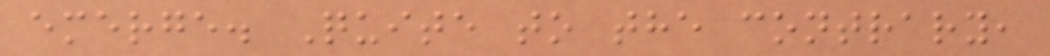emerge. Quite to the contrary,
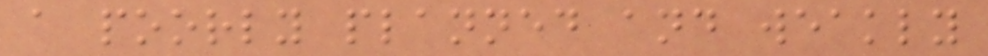a poorly planned and weakly
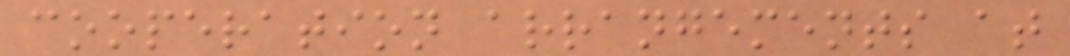cooperation arrangements at
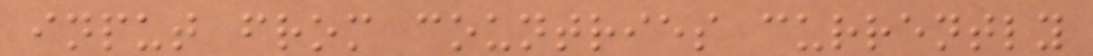input from countries currently
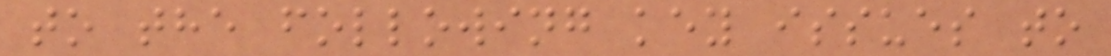to the following key issues to
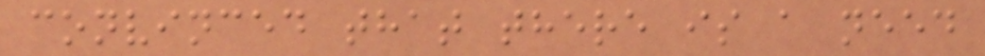convinced that there is a need
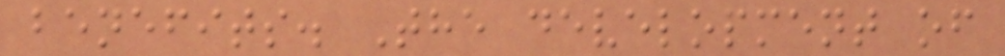benefits. The development of
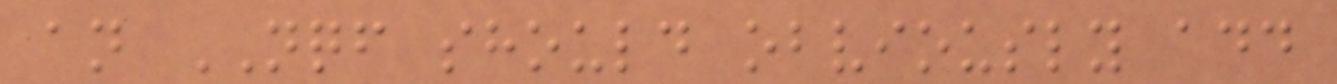an NQF should obviously add
